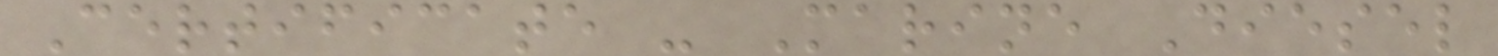Certificate - Marine Diesel
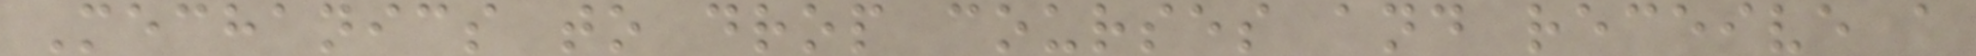Mechanics to drop courses and receive a
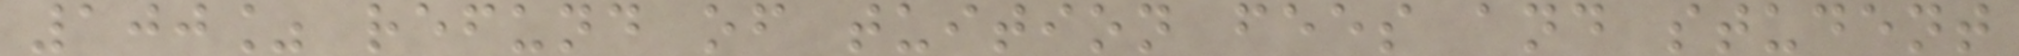100% refund of tuition fees and student
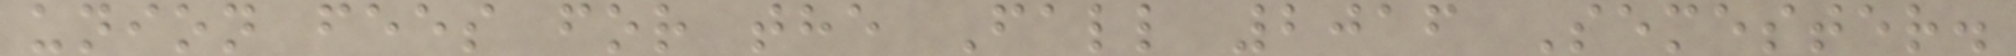union fees for the Fall 2016 Semester.
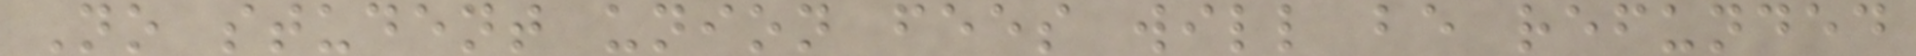No student union fees will be refunded
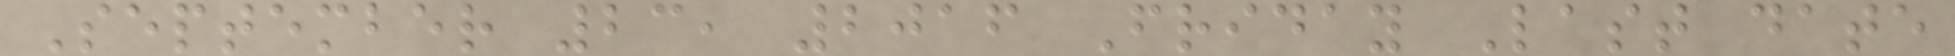September 23, 2016 Friday Last date
